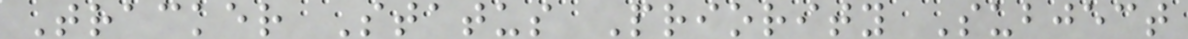Tracker Status Priority Subject
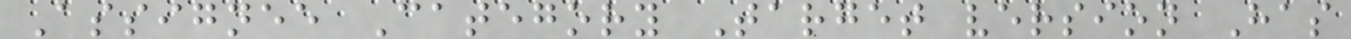Assignee Category Target version Has
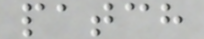patch
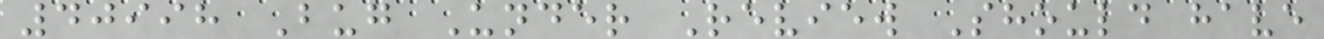40998 Bug Under Review Should have
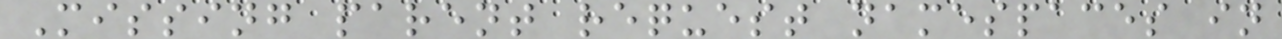Missing parent request namespaces in
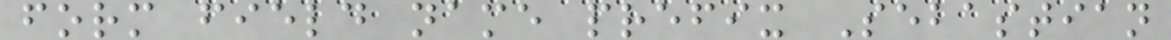form field name prefix Sebastian
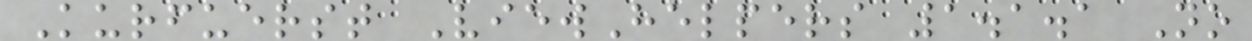Kurfuerst ViewHelpers 1.1.1 No
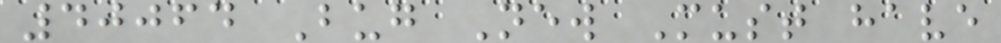40064 Bug New Must have
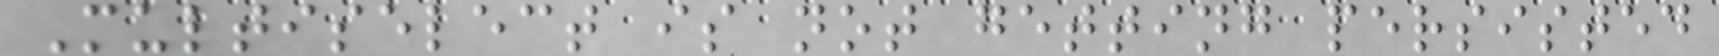Multiselect is not getting persisted
